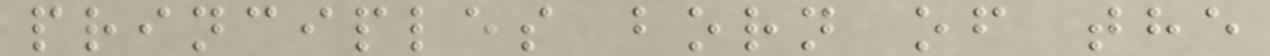principles born of the
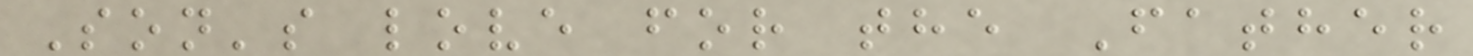Son's love for the Father
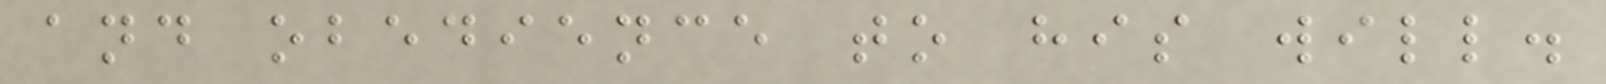and obedience to his will.
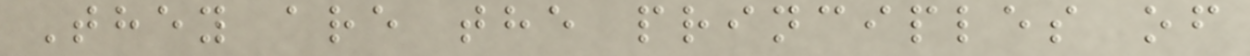They are the principles of
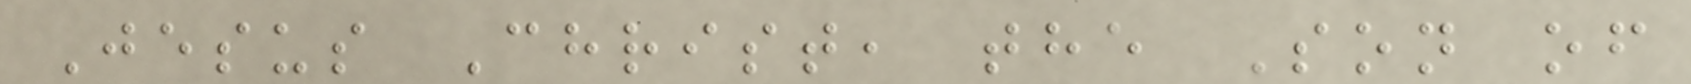Jesus Christ, the Son of
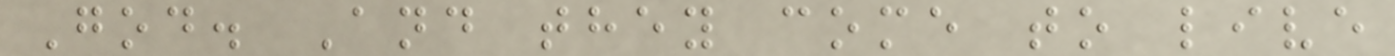God. And they come to live
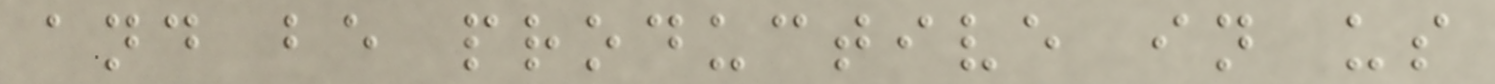and be productive in us
